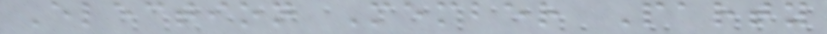Election Member Party
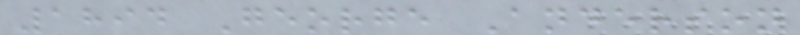1894 George Anderson
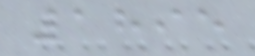1895
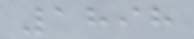1898
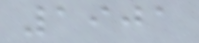1901
